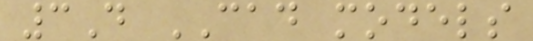3D CAD models
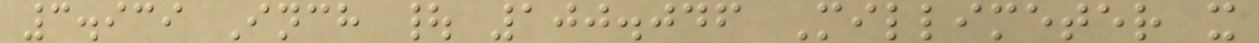3.939 Inch | 100.046 Millimeter x
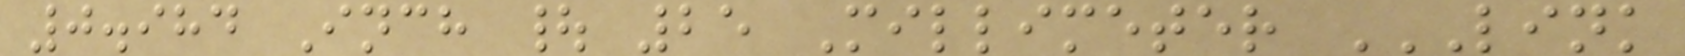0.984 Inch | 25 Millimeter LINK
